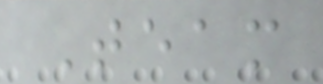Team
